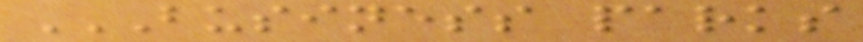BUSINESS PARKS
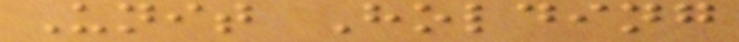Unit Holding
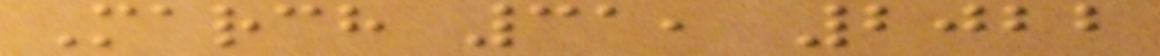March 31, 2022
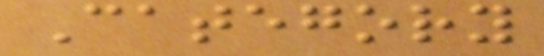Category
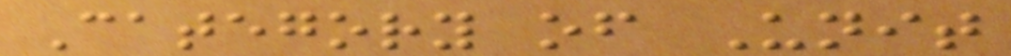Category of Unit
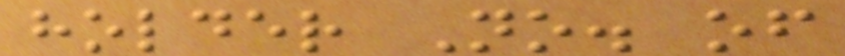holder No. of
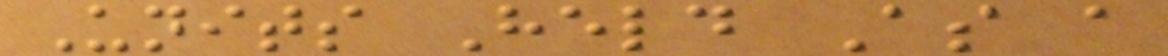Units Held As a
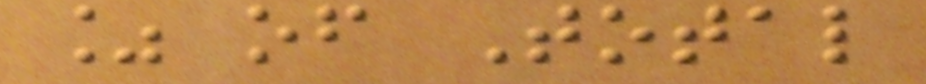% of Total
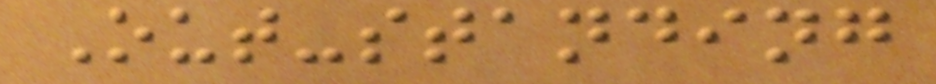Out-standing
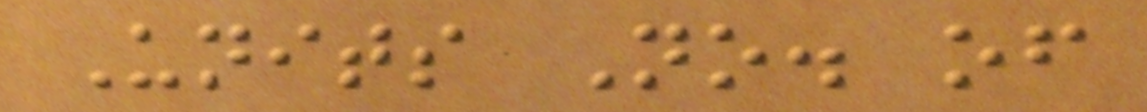Units No. of
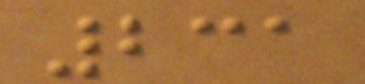231
